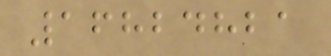16824821
